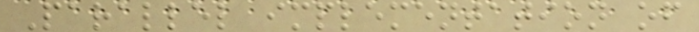Parallel implementation of
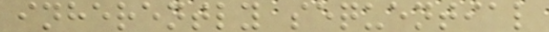inherently sequential
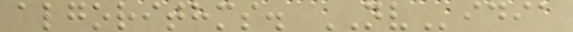algorithms. NVidia
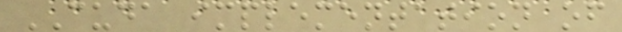CUDA implementation of
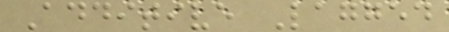Additive Lagged
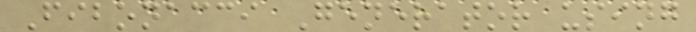Fibonacci Generator using
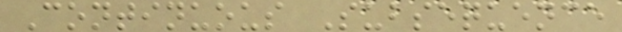Continuous Subsequence
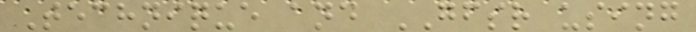Technique and GFSR using
